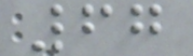67
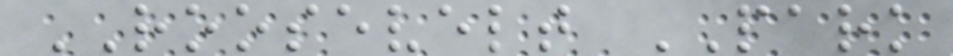ROOSEVELT PARK
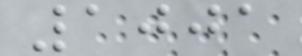1001
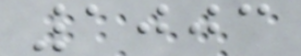1003
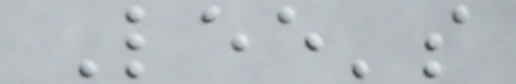Lee's
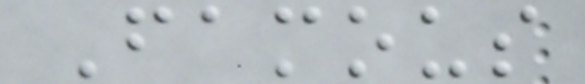Famous
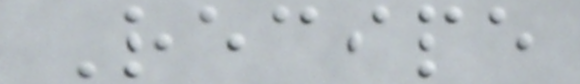Recipe
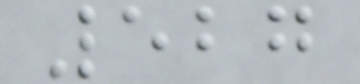527
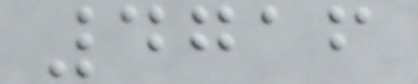4716
